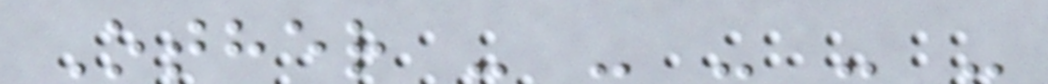Other - - - - -
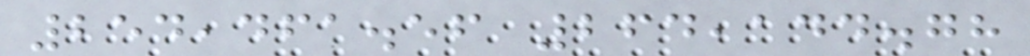254,461.56 264,144.78
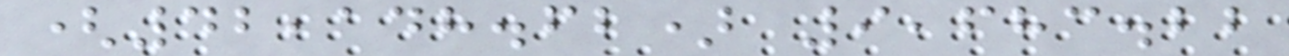(42,148.62) 9,683.22
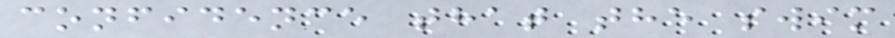confidence that the swim
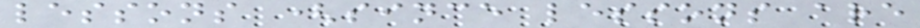lessons (since lessons are
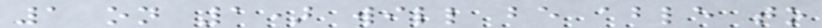1 on 1) will be able to
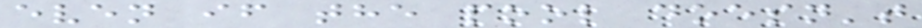even if the pool doesn't
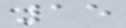15
